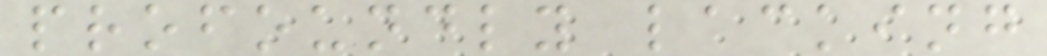profoundly lacking
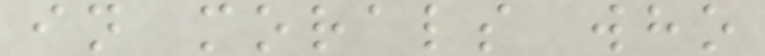in morals who
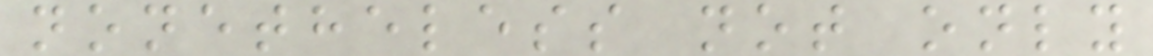nonetheless not only
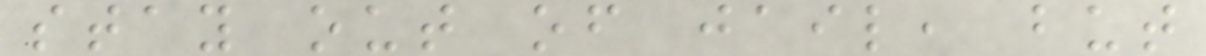stay out of jail, but
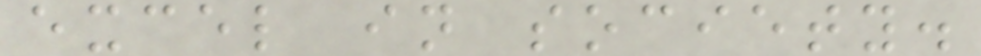excel in society.
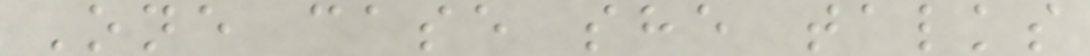One case she talks
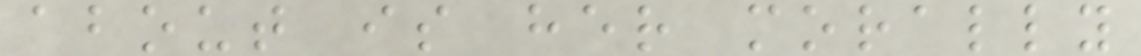about is her morally
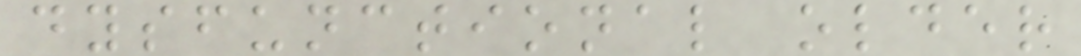dysfunctional older
